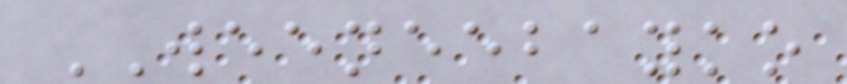WEENEEBAYKO
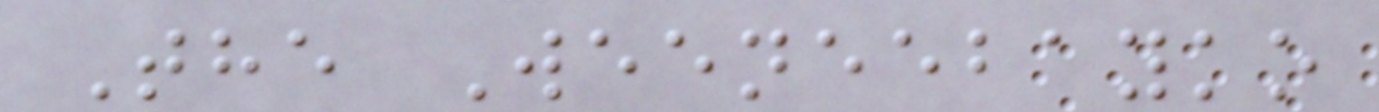The Weeneebayko
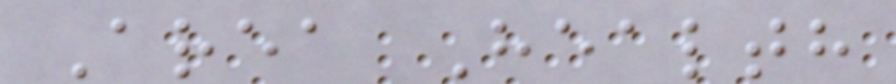Area Health
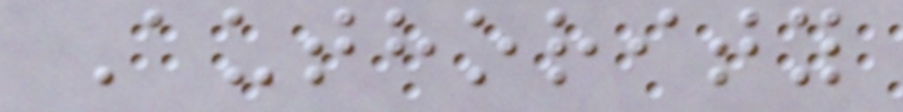Authority
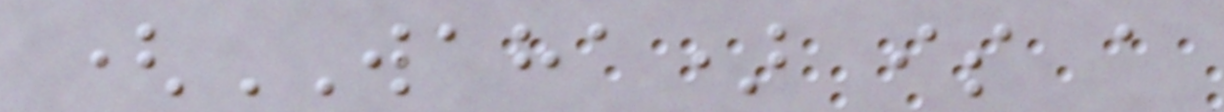(WAHA) is a
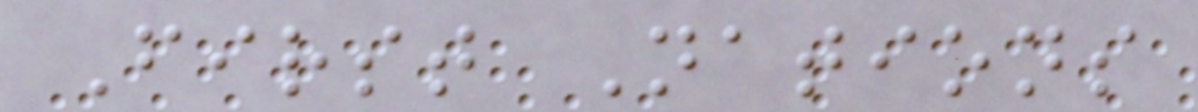First Nations
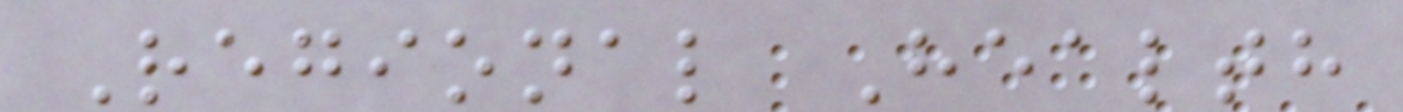Regional Health
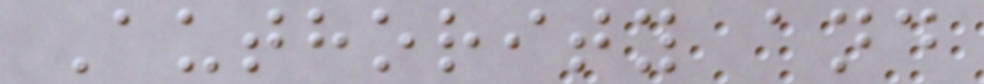Authority and
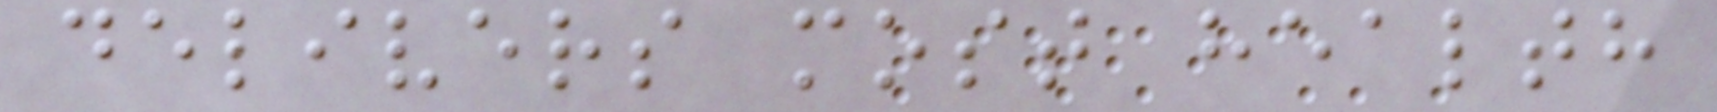delivers most health
